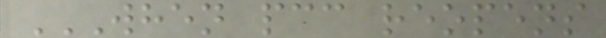WHEN PCC REOPENS
